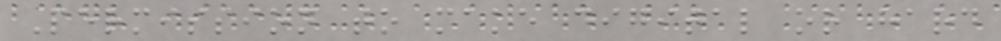Permission to make digital or hard
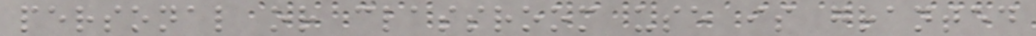personal or classroom use is granted
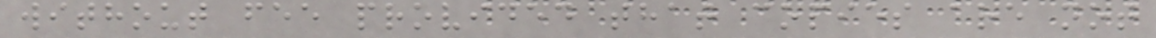without fee provided that copies are not
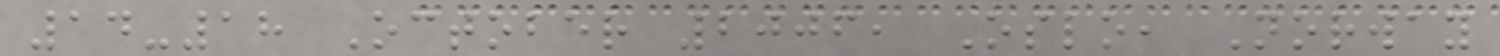14-18 October 2006, Oslo, Norway
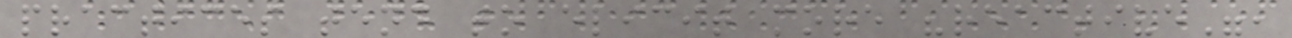practices tend to elicit more "reactive",
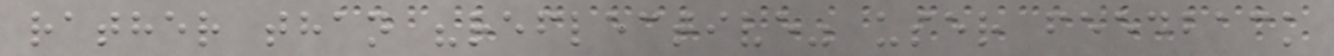rather than "reflective" user feedback
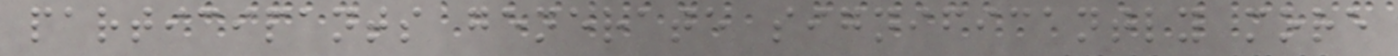participants generate significantly more
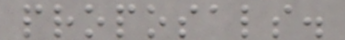proposals.
